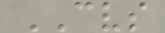CVS
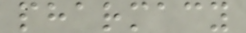pharmacy
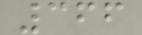366
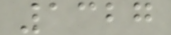1327
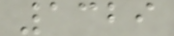1329
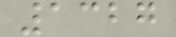1327
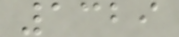1329
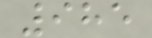985
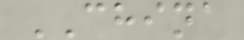CHINA
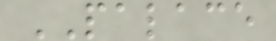PALACE
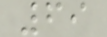69
